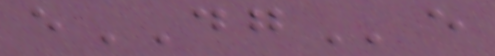eDGe
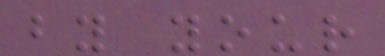by your
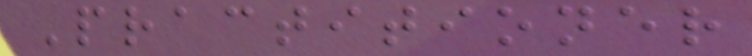Practitioner
